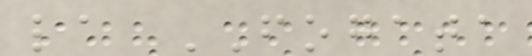la FOGATA
